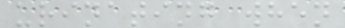urinating when
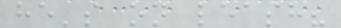he's on leash?
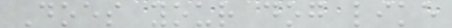Does your dog like
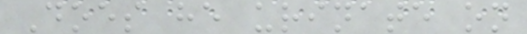Does he urinate on
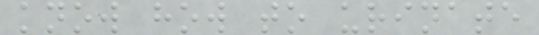know how to urinate
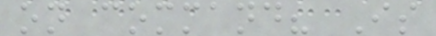on command? Is
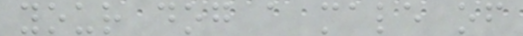your dog a male of
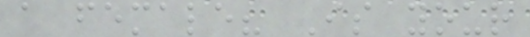a female? Is your
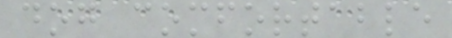dog comfortable
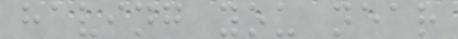having you near
